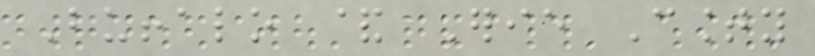Buffalo & Erie County
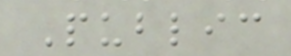Public
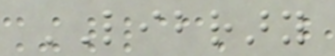LIBRARY
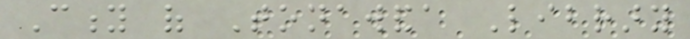City of Tonawanda Library
